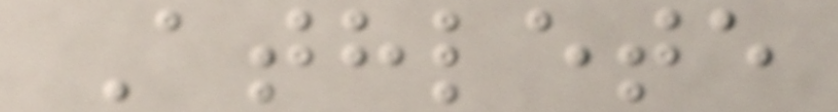Athlete
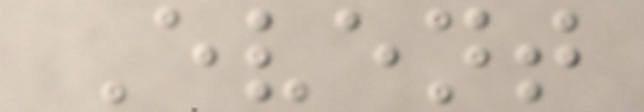Event
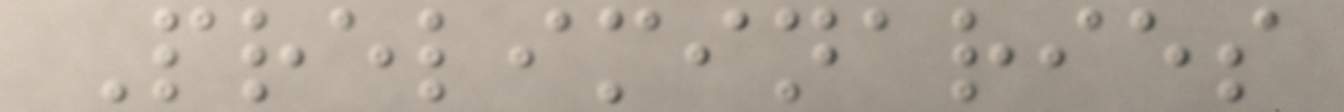Preliminaries
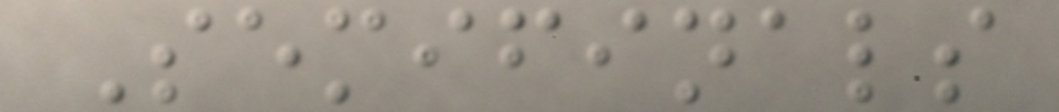Semifinals
